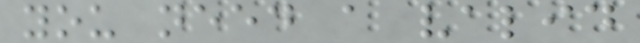you need a valid
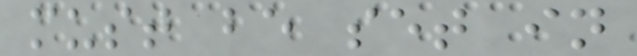must be set in
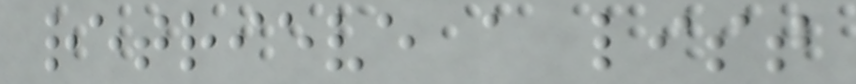retrieve a list
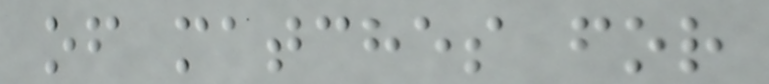of matches for
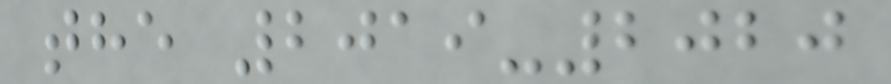the 2019-2020
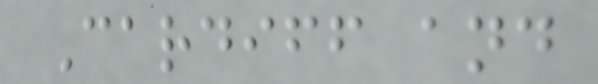Cardiff and
